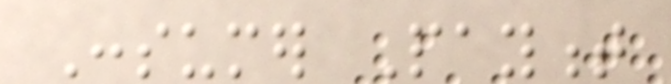Consumer Payment
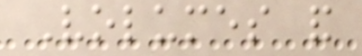Volumes and
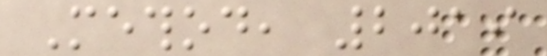Method, 2019
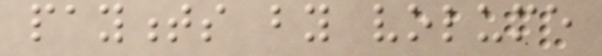payments by volume
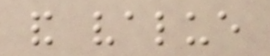and value
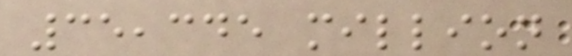35,345 million
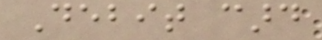Debit card
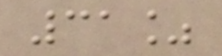31%
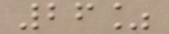26%
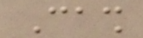Cash
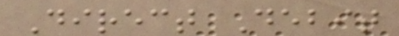Direct Debit
